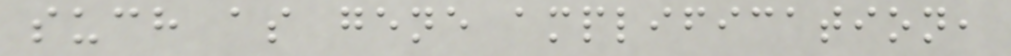such as gene amplification,
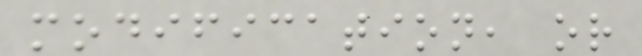modification, or
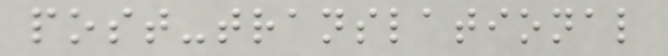post-translational
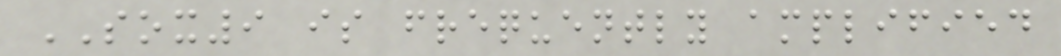SOX9 is frequently amplified
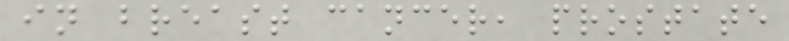in breast cancer, prostate
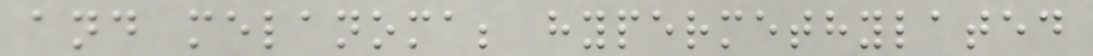and melanoma; hypermethylated
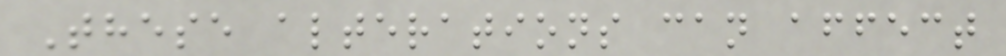These alterations can affect
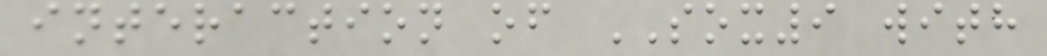interaction of SOX9 with
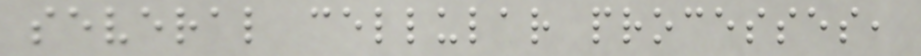several cellular processes,
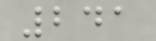241
